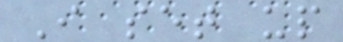I set up
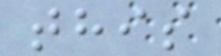this
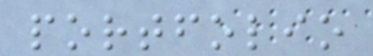portfolio
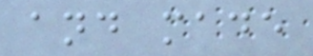and made
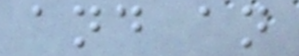and an
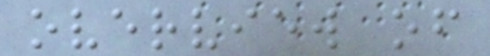overview of
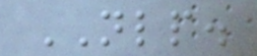NLP.
